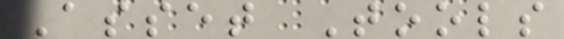Asset Tools
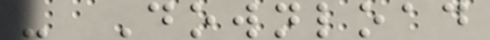- Download
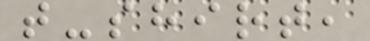t-shirt,
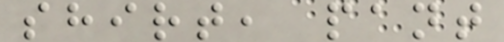shirt, pant
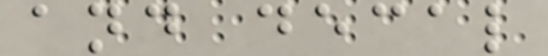and decal
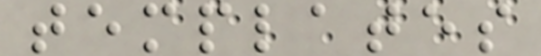templates
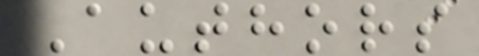Authors
